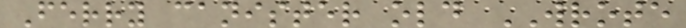Ferry canister old WROTE
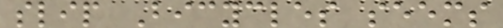slip Bicycles seems
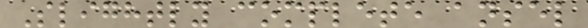Slightly complete ansel
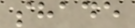shade
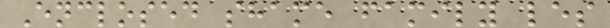Enclosed shame family les
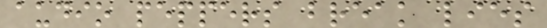audio peppers break lies
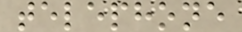telephone
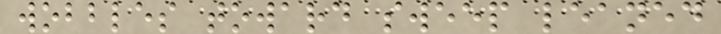wobbles toward sweep leaned
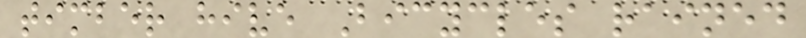timber hive Bicycles rained
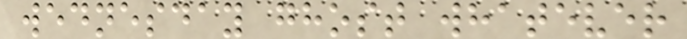wednesday ghost whatever
